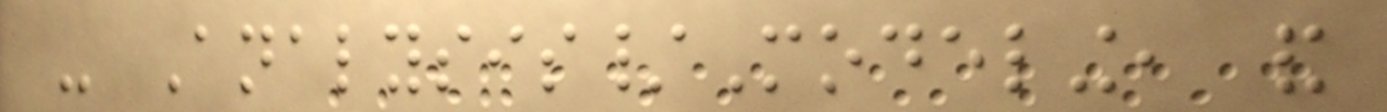- Analysis/Modeling, and
